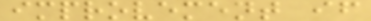improvement if
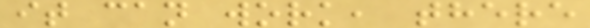it can work, there
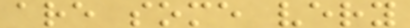are some very
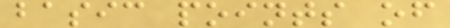basic points of
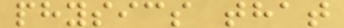physics that
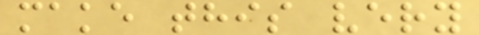make this very
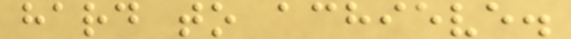hard to achieve.
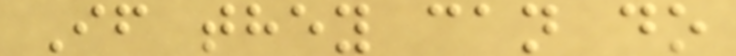If they can do
